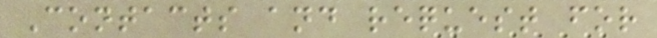Contacts and request for
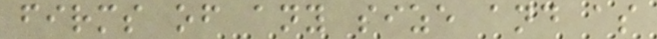firms of any size and as
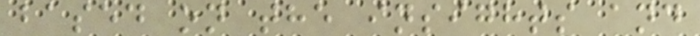based on the insights and
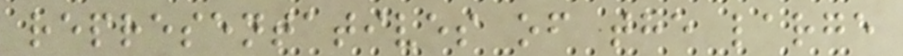representatives of the large
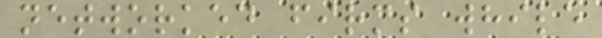networked firms while
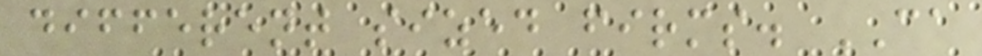different sized firms. CA
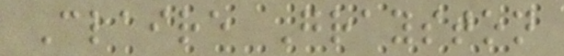Claire Grayston
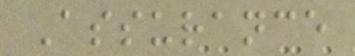Assurance
